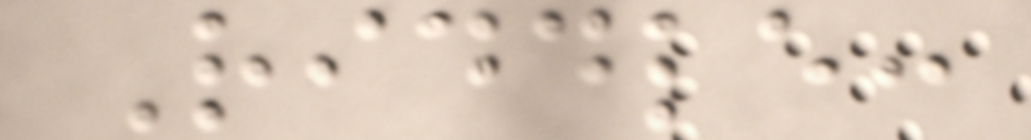Riddle:
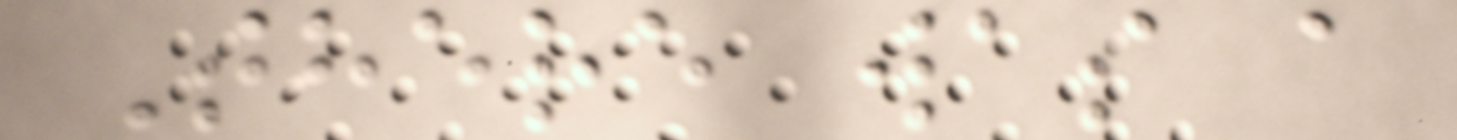There was a
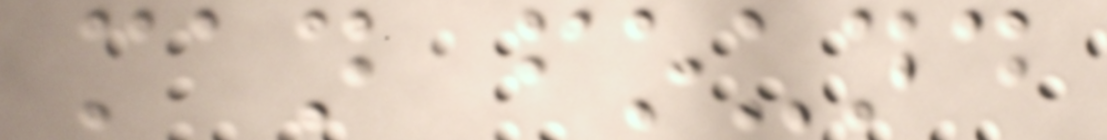man found
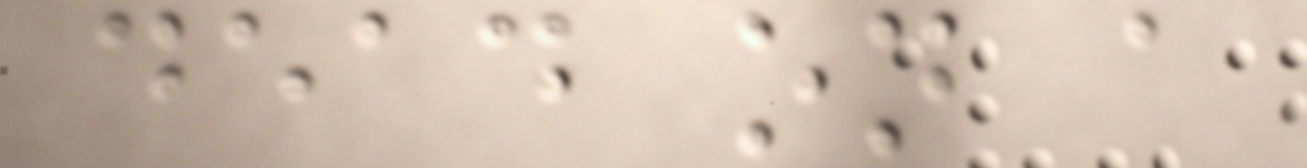dead on a
